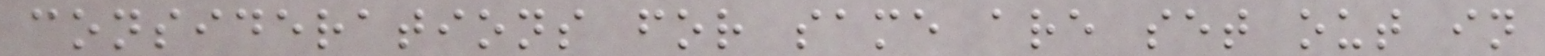considerations for same are set out in
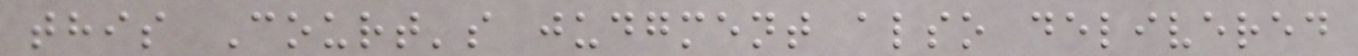this Court's judgment also delivered
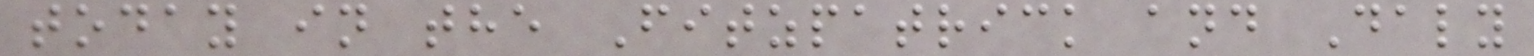today in the Fitzpatrick and Daly
